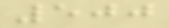500
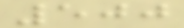500
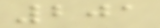201
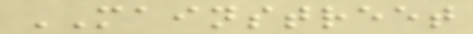MAINSTREET
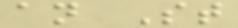an St
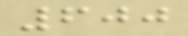600
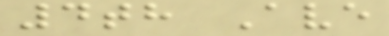4th Ave
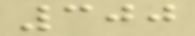300
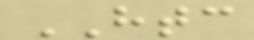HTC
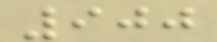900
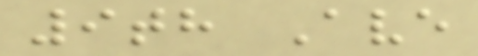9th Ave
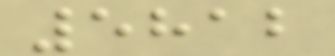5812
